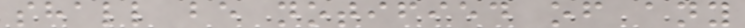shall be notified of any
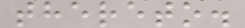thereto.
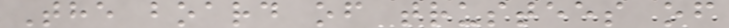The board of trustees of
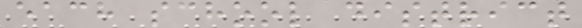each school district
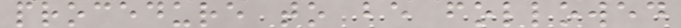procedure to be followed
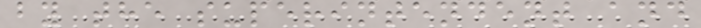by the superintendent and
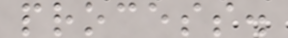process.
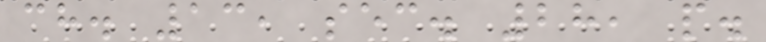ch. 13, sec. 28, p.
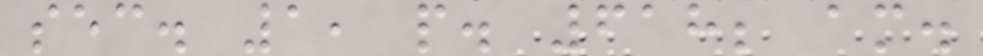sec. 1, p. 618; am.
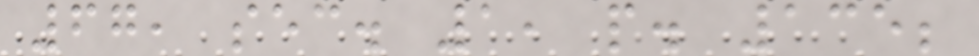67, sec. 1, p. 135;
